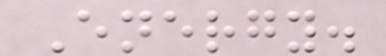Energy.
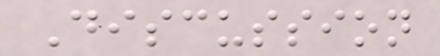Discussion
